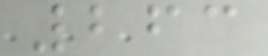263
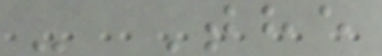- The
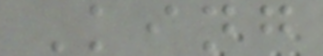King
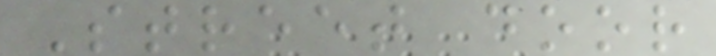Street door
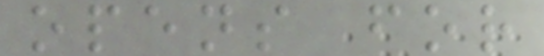opens for
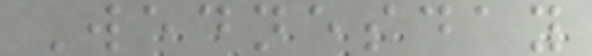Wednesday
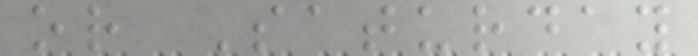or Saturday
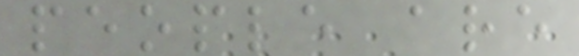people are
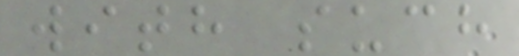with such
